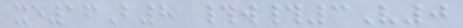xe16B8 #w#3V0
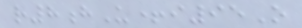r8hU+i95O
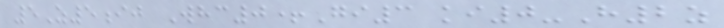5Z5ij Whc0+Gi3 ki0-H2z
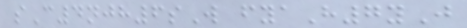sC4njh6sW fyaH7yJ
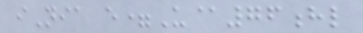iNia e=U@76hl
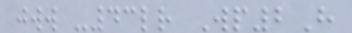jww -43lr Wp2H
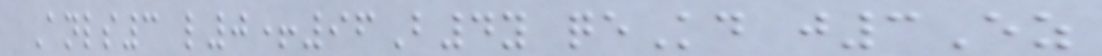Anls3 l0+96B4y qeKd j3Ez
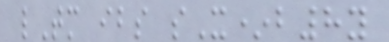lTm ibs sX*b8y
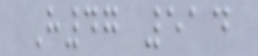H47 514
